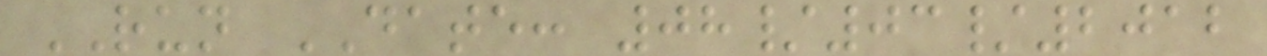RUN DATE: 08/03/2012
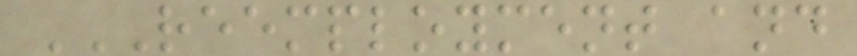REEMPLOYMENT AND
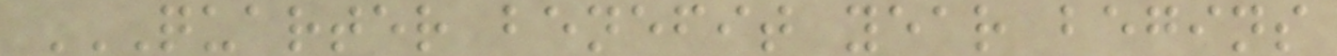QUARTER BENEFIT YEAR BEGINS
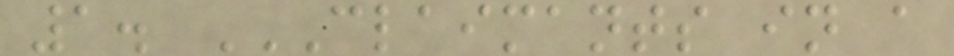1. CLAIMANTS IN A
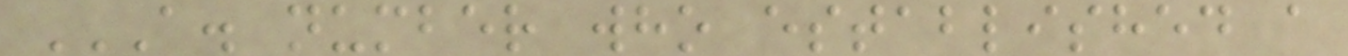A. NUMBER WHO ESTABLISHED A
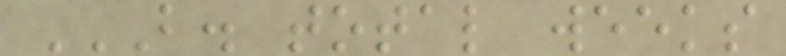B. TOTAL WEEKS
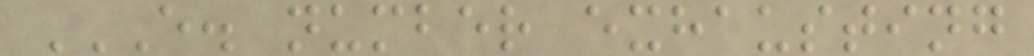E. NUMBER EXHAUSTING
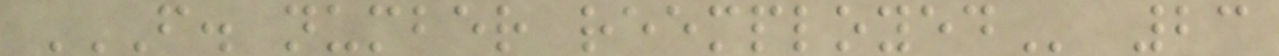F. NUMBER REEMPLOYED 23
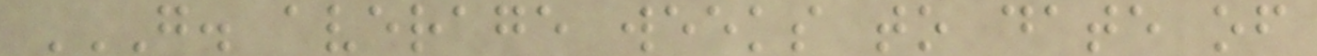G. AVERAGE WEEKS TO DATE OF
